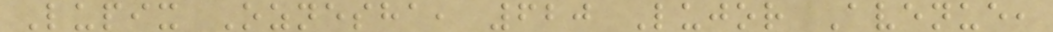Lupix Oznesha, 620 Lujor Avenue,
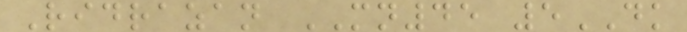Ridrazan MN45 5DK
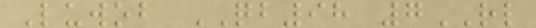Luwob QB98 7RL
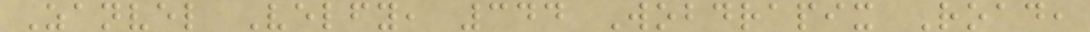Zanvel Velfy, 344 Wobdrapix Road,
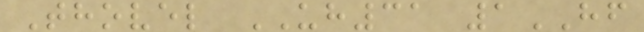Thovel UH31 1HF
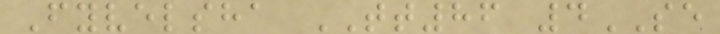Fyvelsha TT86 4SE
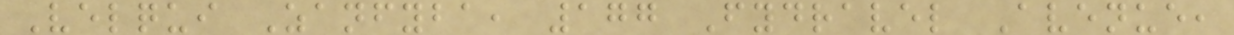Velqui Zanfyba, 177 Fydravel Avenue,
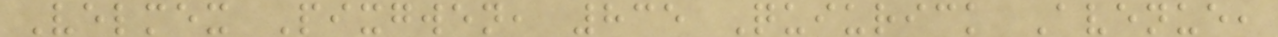Velmex Pixgwen, 835 Quiurick Avenue,
